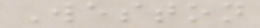Weston
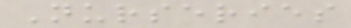Nurseries
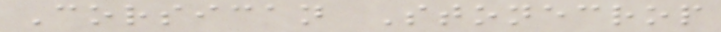Corsican Stonecrop
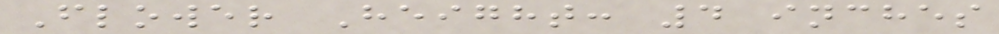Flower Height: 4 inches
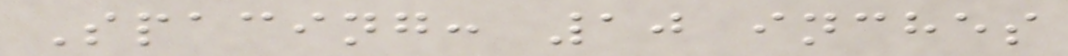Spacing: 10 inches
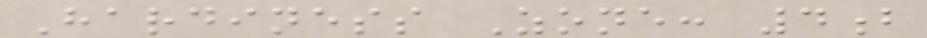Hardiness Zone: 4b
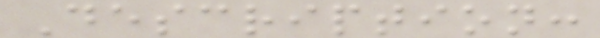Description:
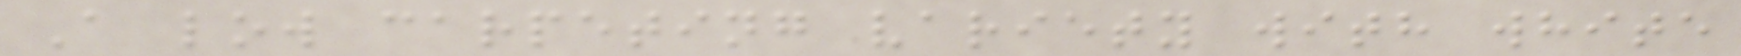A low carpeting variety with white
